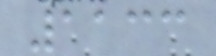1133
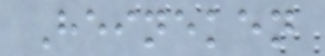Heineken
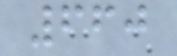660
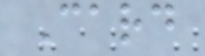Card
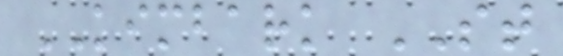KIMBARK ST
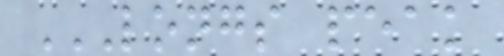LONGS PEAK
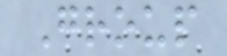Group
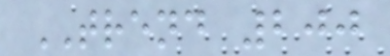TREND 200
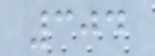304
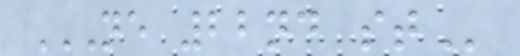NE 22ND ST
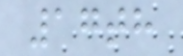17th
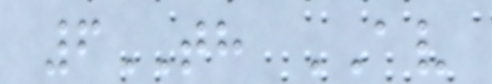6TH AV
